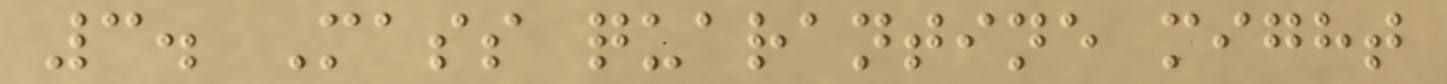3. Mass quarantine might
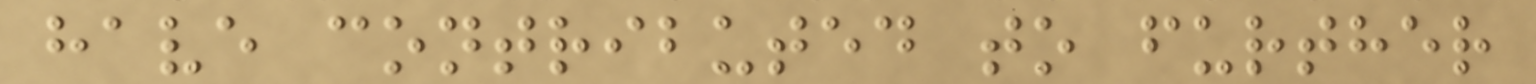have contributed to further
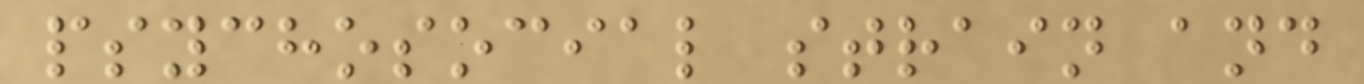psychosocial strain and
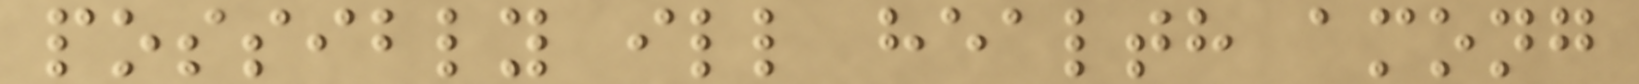possibly ill health among
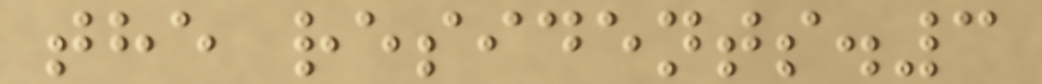the residents.3
